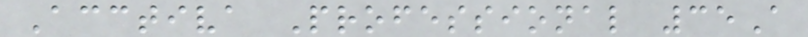Acctiva Professional 35A
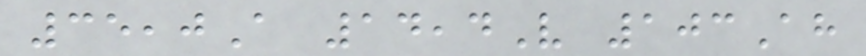35,0A 14,4V 103Ah
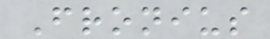Fronius
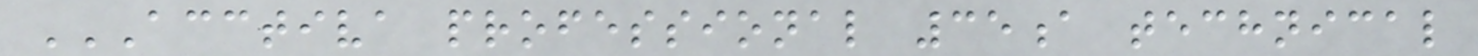ACCTIVA PROFESSIONAL 35A TECHNICAL
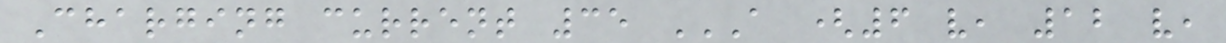Charging current 35 A (6 V, 12 V,
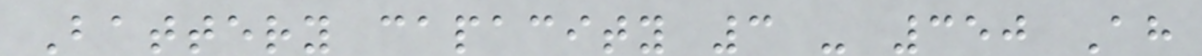Battery capacity 3 - 350 Ah
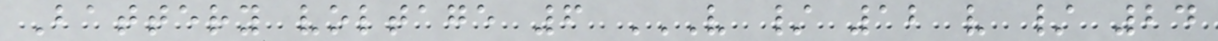Battery voltage 6 V / 12 V / 24
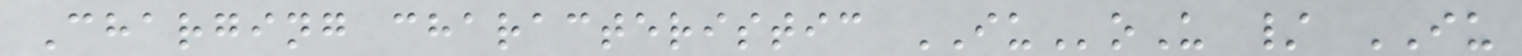Charging characteristic IUoU / IU
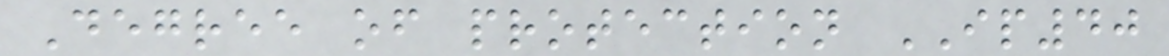Degree of protection IP40
